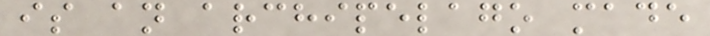is an archipelago made
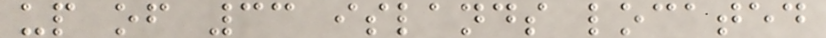up of 33 islands located
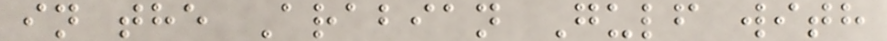in the Arabian Gulf with
